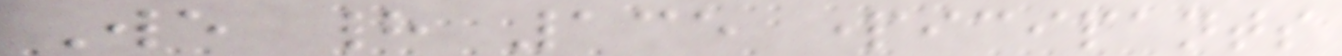We had 135 participants
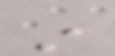in
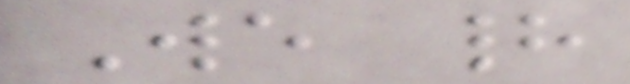We had
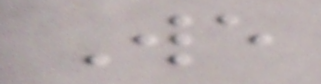We
